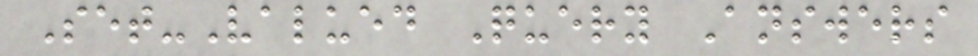Set-Valued Query Answers
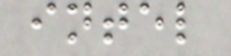intel
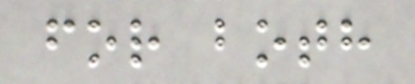for both
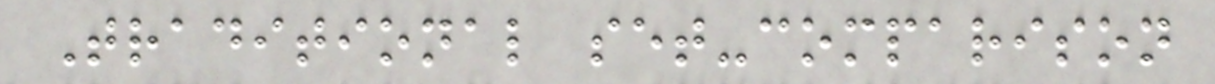Traditional set-comparison
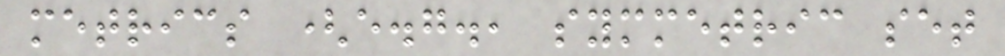metrics (e.g., symmetric set
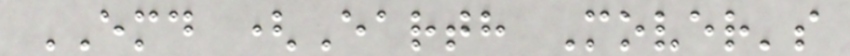EMD (Earth Mover's
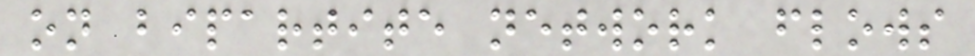on bipartite network flows
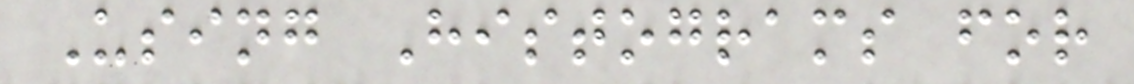Using Histograms for
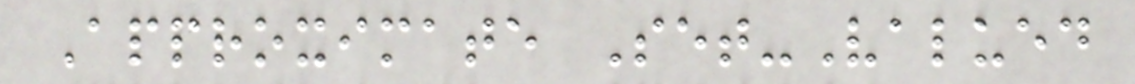Approximate Set-Valued
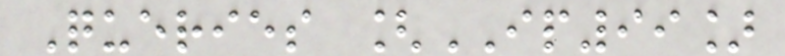Queries [IP99]
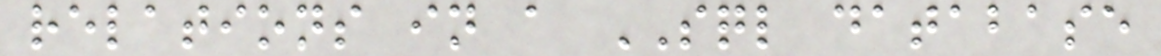relations in a SQL database
